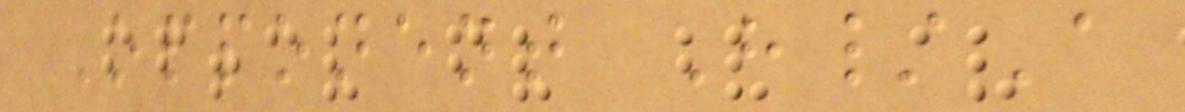Opponent H/A
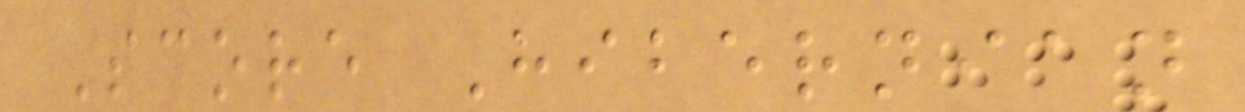Score Hibernian
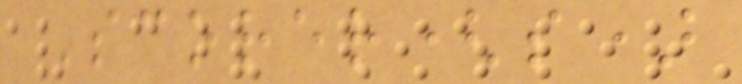Scorer(s)
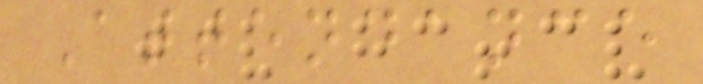Attendance
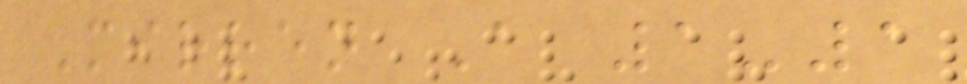Mirren A 1-1
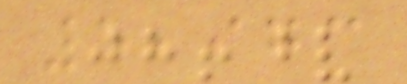5,973
